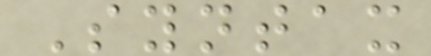Syntax
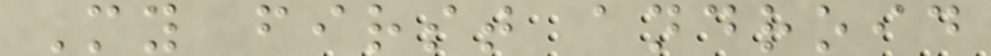My first android
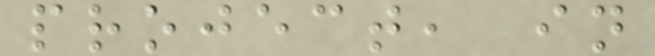project, in
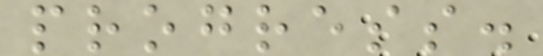progress.
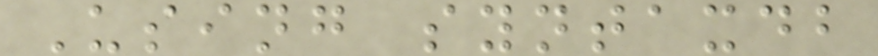Using syntaxdb
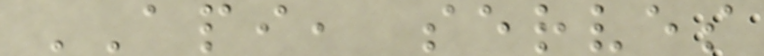API, serves
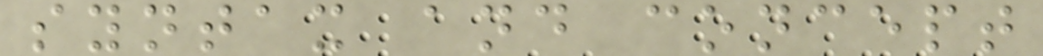syntax and concept
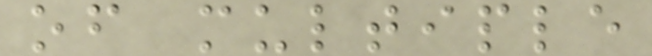of multiple
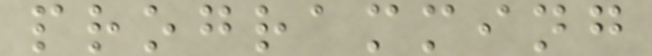programming
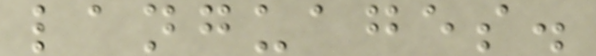languages.
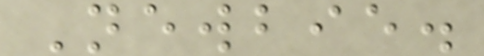Newbie.
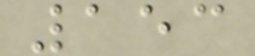153
